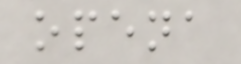opena
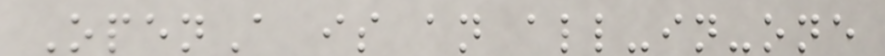OpenA is an all-in-one
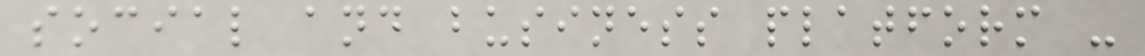social and business platform -
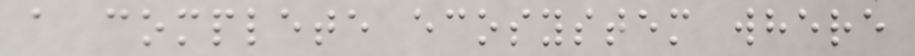a complete ecosystem where
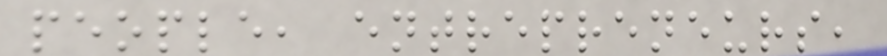people, entrepreneurs,
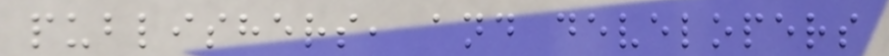publishers, and developers
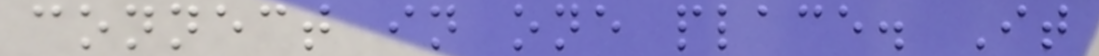connect in one place. It
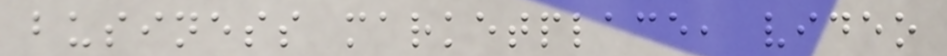business marketplace, video
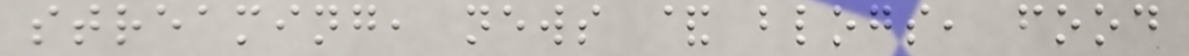streaming, news & blogs, food
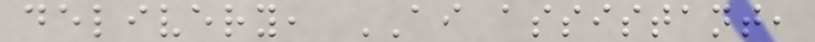delivery, AI assistant,
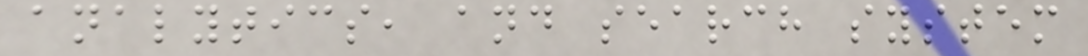analytics, and search system
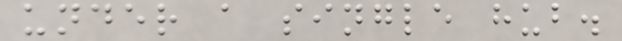under a single hub.
